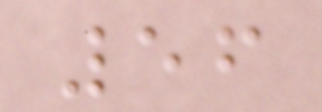56
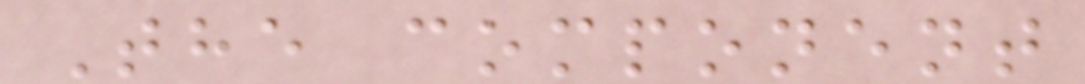The component
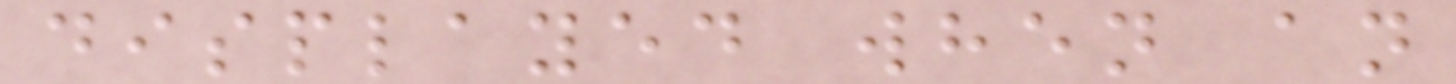displayed when an
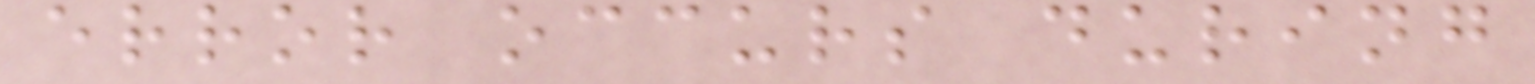error occurs during
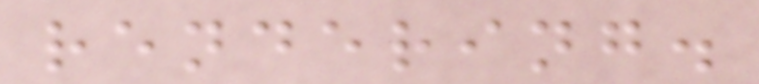rendering.
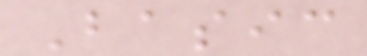Basic
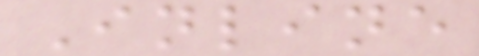Inline
